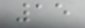15
